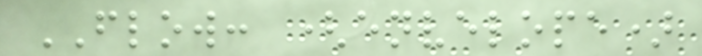FLOW: (envelope)
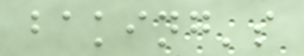baking's
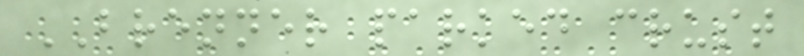BRENNER parked crust
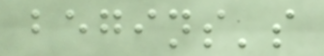begins's
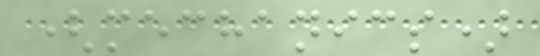(mechanics)
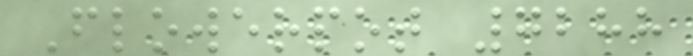Flowerpot 7288
